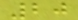20
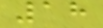18
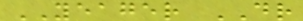YEAGER DR
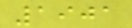1901
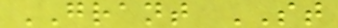GRANT ST
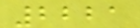2221
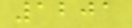1201
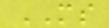MS
